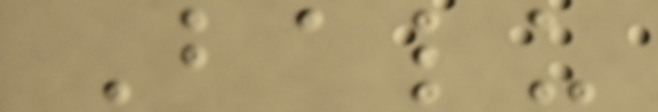Balu
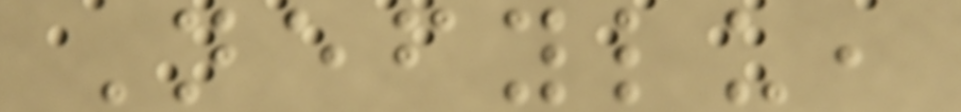Nefylu,
